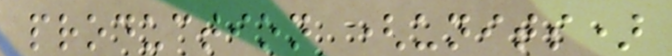production (units)
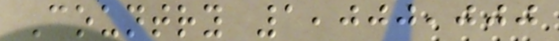Country 1,000,000
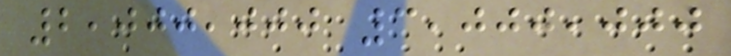2,000,000 3,000,000
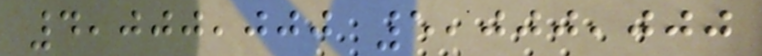4,000,000 5,000,000
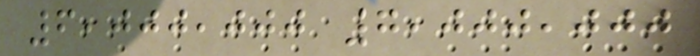6,000,000 7,000,000
